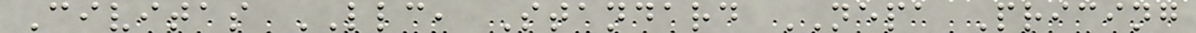Civitas LLC, Standard NEPA Pricing
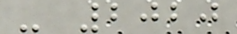- 2020
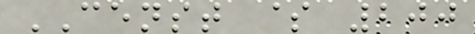CENST $ 200
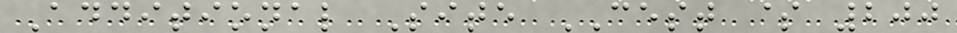Additional Site CEST $ 200
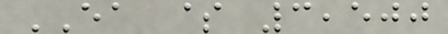EA $ 3,500
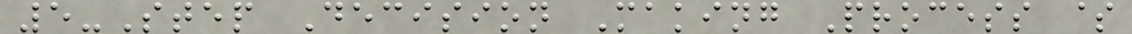5-Step Decision Making Process $
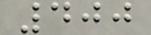400
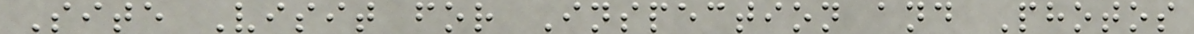Site Visit for Inspection and Photos
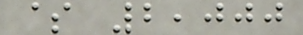$ 2,000
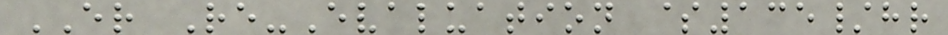ER Re-Evaluation $135/hr
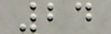24
